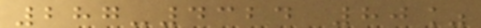287-4324 80%
